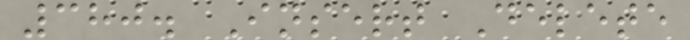380. Insert Delete
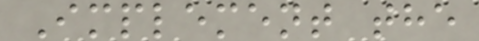Implement the
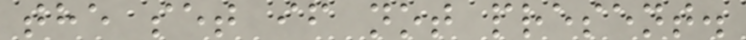the set if not present.
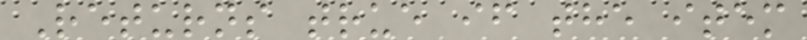Returns true if the item
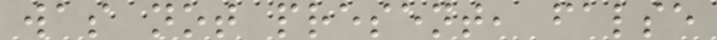was not present, false
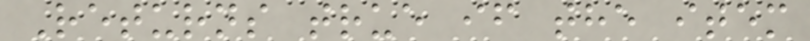Returns true if the item
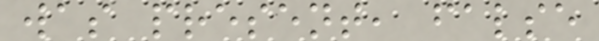was present, false
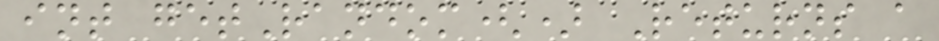int getRandom() Returns a
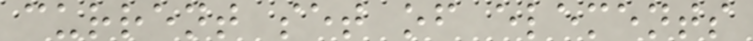current set of elements
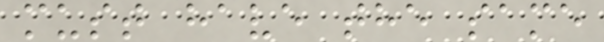must have the same
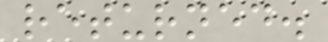returned.
